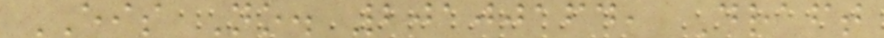EIS No. 20100164, Draft
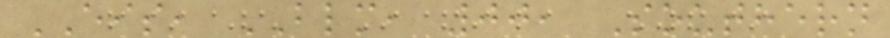EIS, BLM, 00, Southern
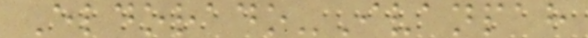Eldorado-Ivanpah
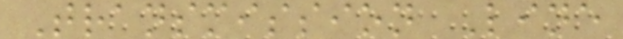Transmission Line
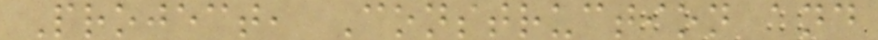Project, Construction and
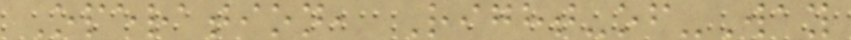Operation, Right-of-Way
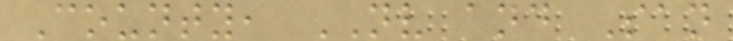County, NV and San
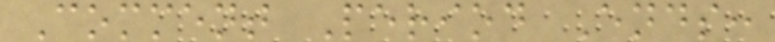Comment Period Ends:
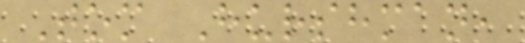Tom Hurshman,
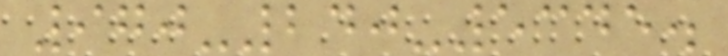970-240-5345.
